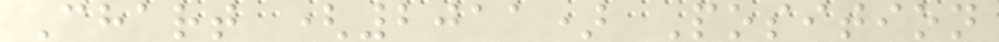Chart (2011) Position
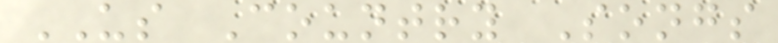US Country Songs
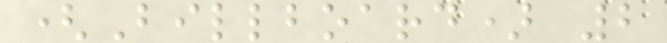(Billboard) 2
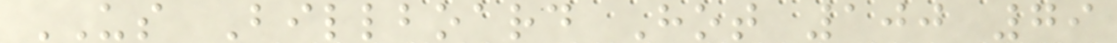US Billboard Hot 100 79
